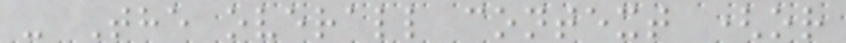- The overall context (or
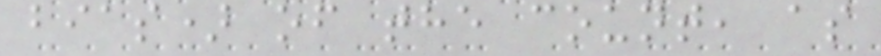bias) of the count, as
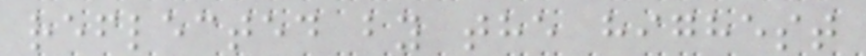reflected by the highest
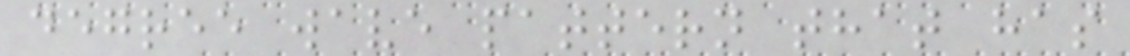degree wave pattern that has
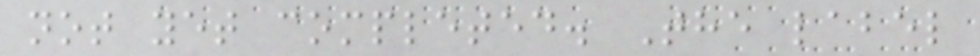not yet completed. The label
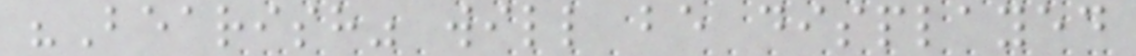"Bearish" will be displayed
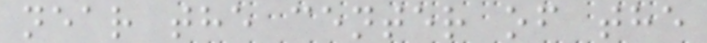near the center of the
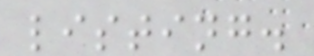listing.
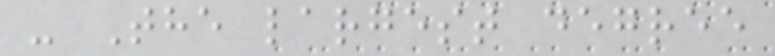- The largest degree
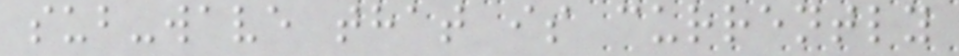sub-wave that is currently
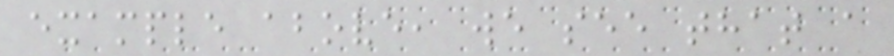example above, we see that a
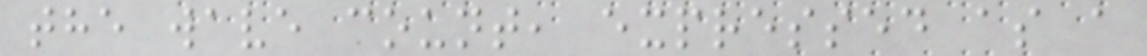the wave count, expressed as a
